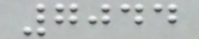7044
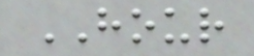HOUR
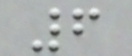6
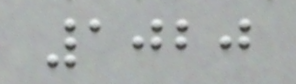1020
